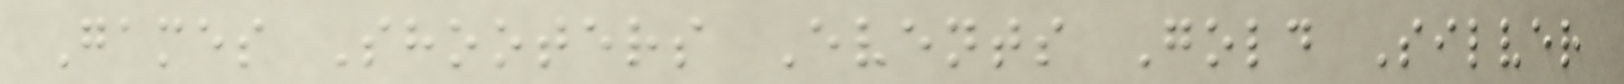Games Shooters Events Gold Silver
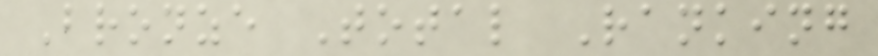Bronze Total Ranking
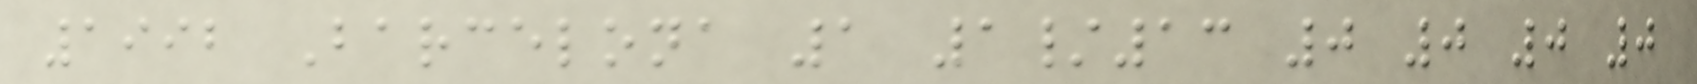1992 Barcelona 1 1/13 0 0 0 0
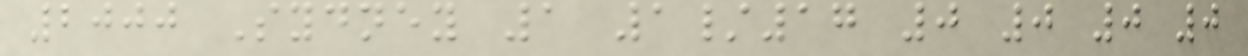2000 Sydney 1 1/17 0 0 0 0
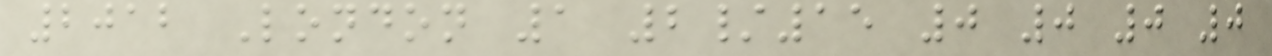2012 London 1 2/15 0 0 0 0
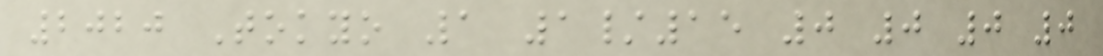2020 Tokyo 1 1/15 0 0 0 0
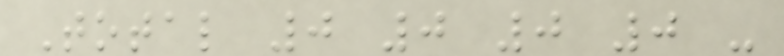Total 0 0 0 0 -
